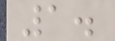1.
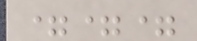===
